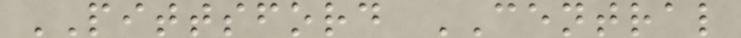PITTSFORD CENTRAL
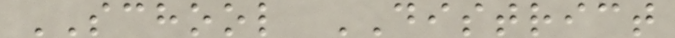SCHOOL DISTRICT
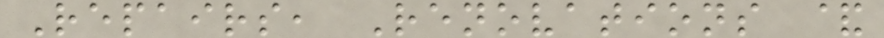Repairs, Renovations &
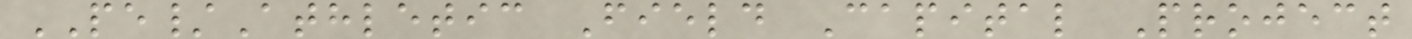PE/Athletic Field Capital Project
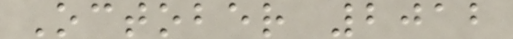October 2012
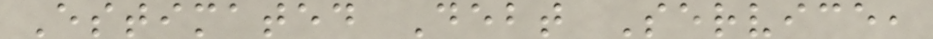Estimated Debt Service,
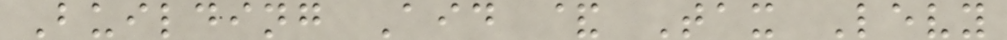Building Aid & Tax Levy
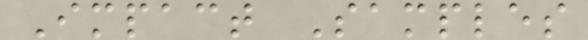Impact Samples
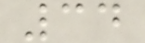34
